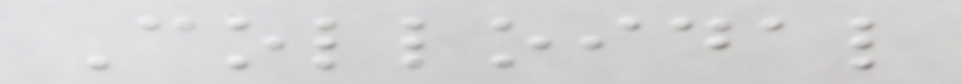Colloidal
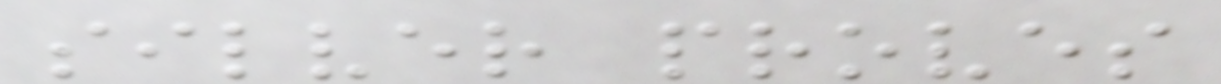silver proves
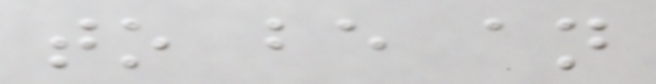to be an
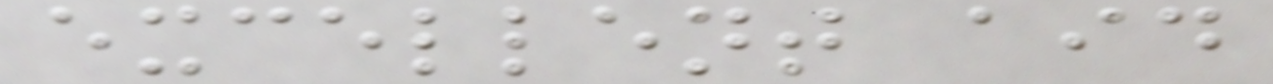excellent aid
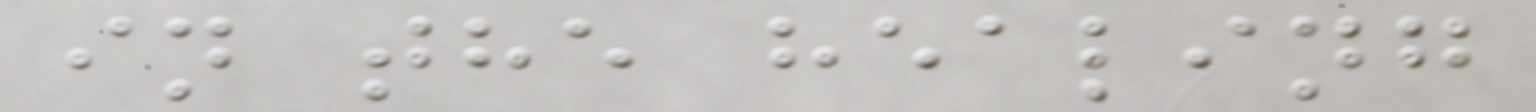in the healing
